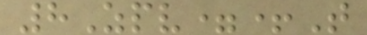8Zpv=+T
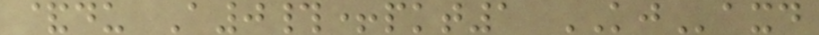&du A0#+pkt1 KJaxd
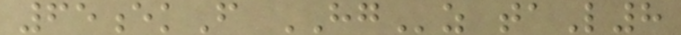65ekF HGz taL8
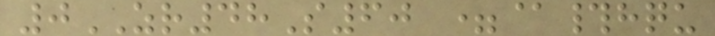0ZR48S60 =@#hqu
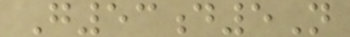G53d5N
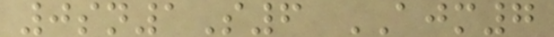0sn1S6 AJM7
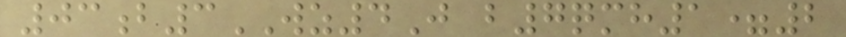03b3WZ4J b7qmh1=2
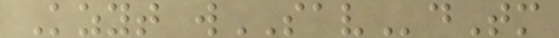Kzyt wSAVdTm
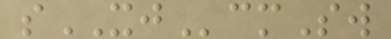sXJcmSw
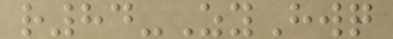r84-ZyHwq
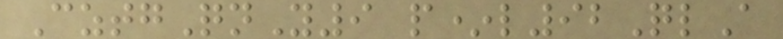CztgQnY9 p*l92QlA
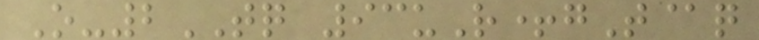O-2TQ 93uR+gT@q
